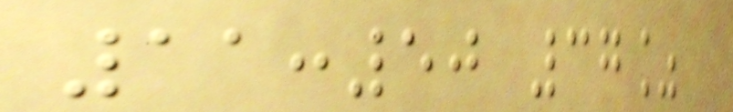11:50 37%
